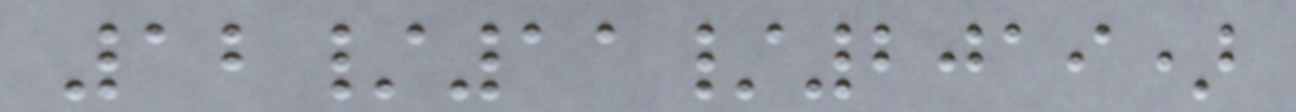12/11/2019)
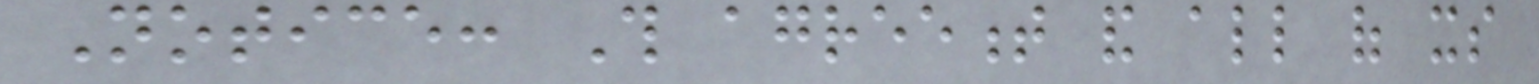Notice: This agreement and all of its
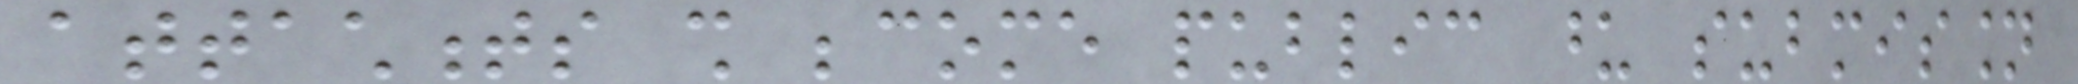attachments shall become public upon submission
